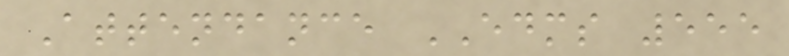Attendance EDMS 555
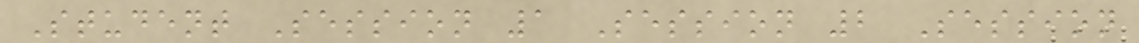Student Session 1 Session 2 Session
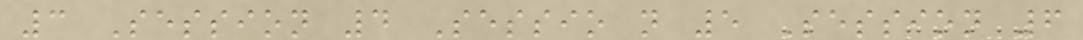3 Session 4 Sessio n 5 Session 6
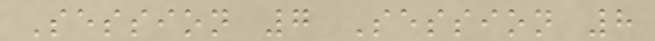Session 7 Session 8
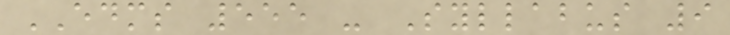EDMS 555 - Syllabus 9
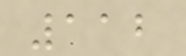112
